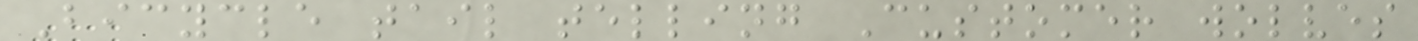Bicycle tail telling Customer wolves
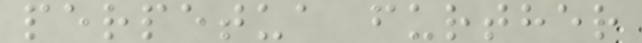perpetua further
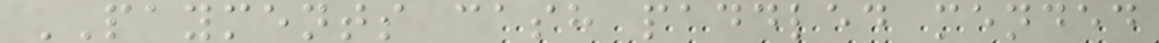PAYMENTS cash paddled mended
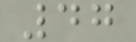47
